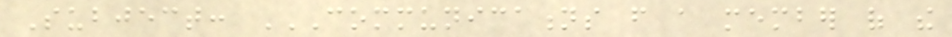Subject: COMMUNICATIONS FROM A MEMBER OF THE
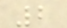2
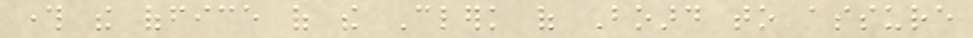through the office of the Clerk of Board to assure
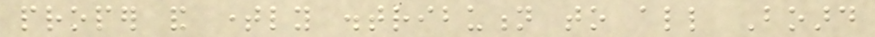proper and timely distribution to all Board
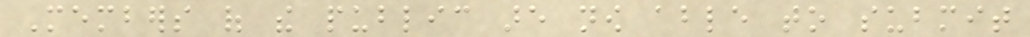Members of the public are now able to submit
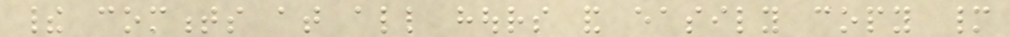their comments at all hours and easily copy many
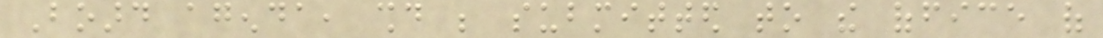Board agenda, should be submitted to the office of
